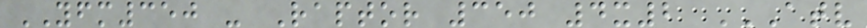YFM350 - Raptor 350 4x2 ATV
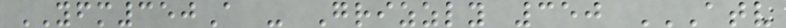YFM350A - Grizzly 350 ATV
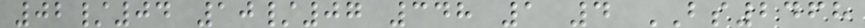02/04 10/07 348 1 4 BS2468
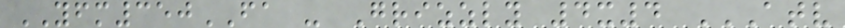YFM350FA - Grizzly 4x4 ATV
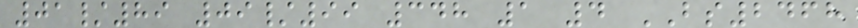01/89 09/99 348 1 4 BS2468
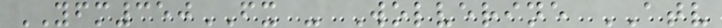YFM350FX - Wolverine ATV
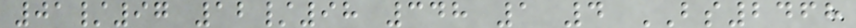01/97 12/98 348 1 4 BS2468
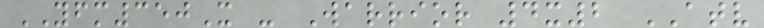YFM350X - Warrior 4x2 ATV
